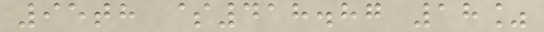95th $418.87 18%
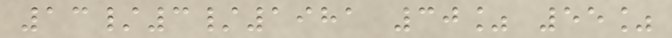13/3/1981 30% 55%
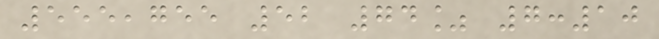555,755 52 74% 7:10
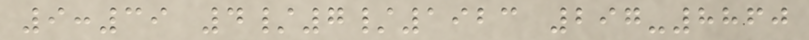9:39 4/7/1923 297-8860
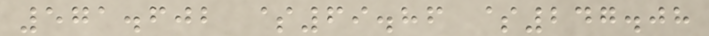571.602 $69.86 $247.08
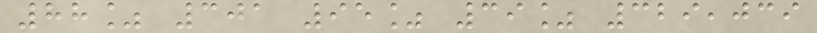88% 301 95% 39% 329,039
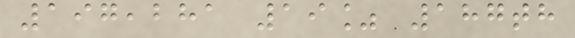197,281 19% 187th
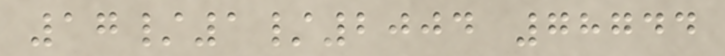17/1/2004 78744
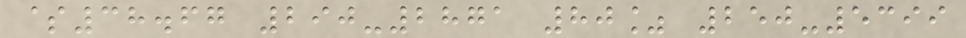$38.67 290-2871 80% 250-5399
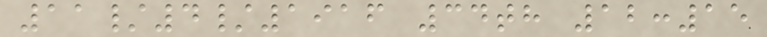11/4/1916 34th 12:15
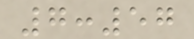7:57
